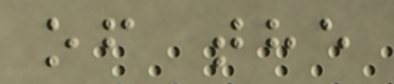of the
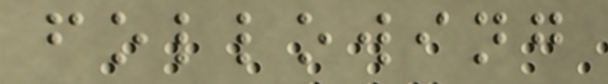following
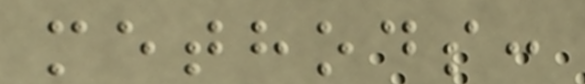methods:
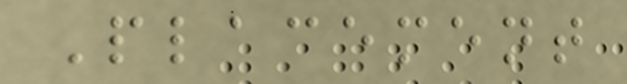Placement
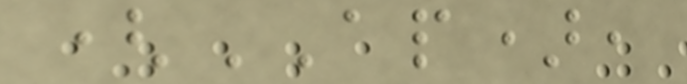(AP),
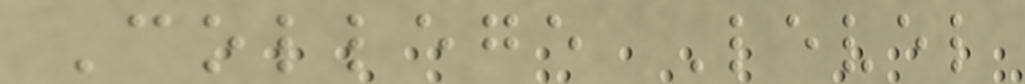College Level
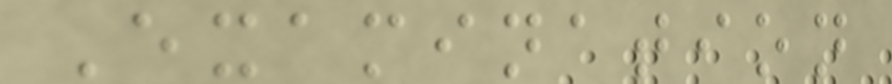Examination
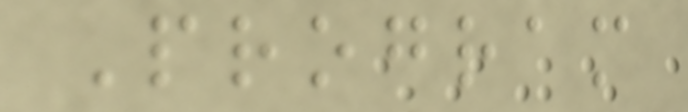Program
